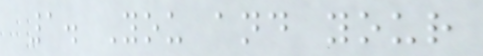1. You and your
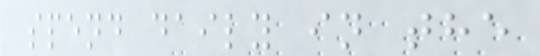spend daily in the
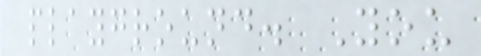playground. You
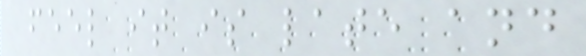feel it is late and
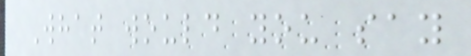What would you say
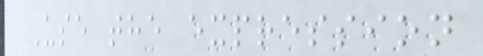Use the expression
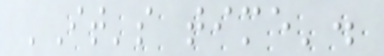'It's time'.
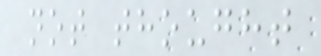not thought
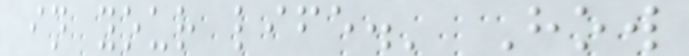in your life.' How
